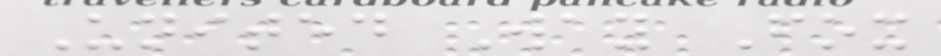United Way Fox
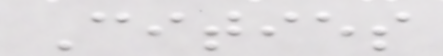Cities
